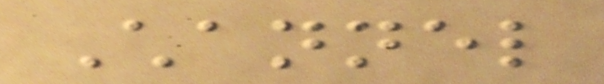Channel
